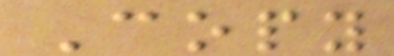Copy
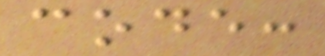code:
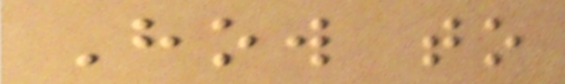How to
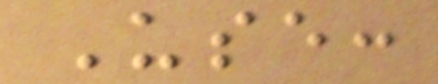Use:
